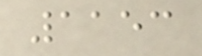1153
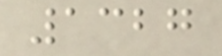1327
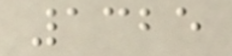1325
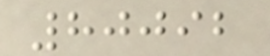80092
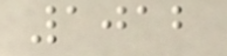1012
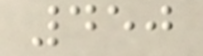450
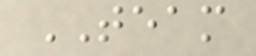TEAM
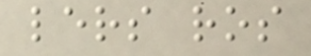lers ros
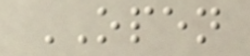OPEN
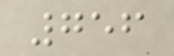756
